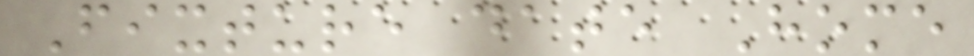Fixture date Home
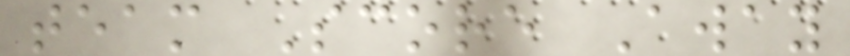team Score Away
